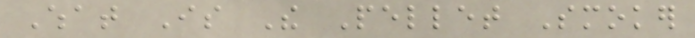What Is The Pellet Smoker
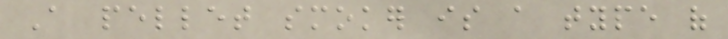A pellet smoker is a type of
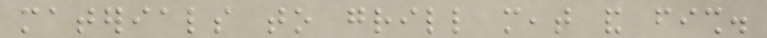materials to grill meat and fish.
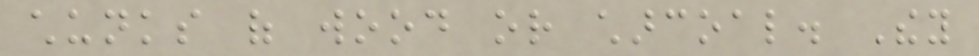chunks of wood or charcoal. They
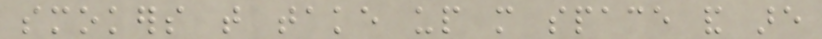smokers that take up more space and are
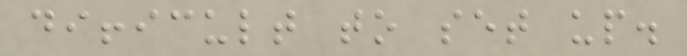difficult to set up.
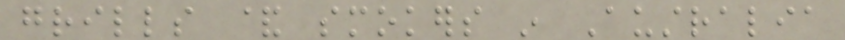grills & smokers in Australia
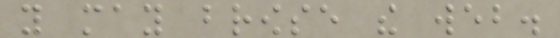you may browse the web.
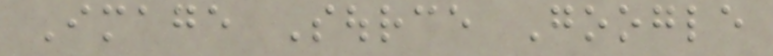Image Source Google
